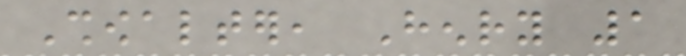Showalter, Henry 1
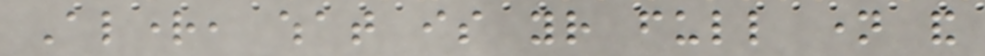Alright, what is your full name and
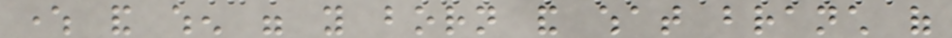where and when were you born and what branch of
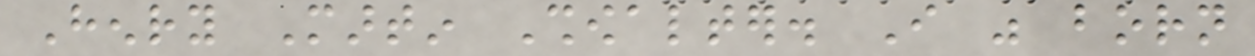Henry Martin Showalter. I was born
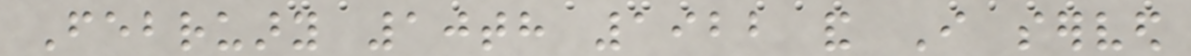February 10th 1922 and I served
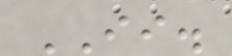II.
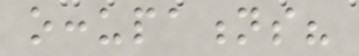occupations?
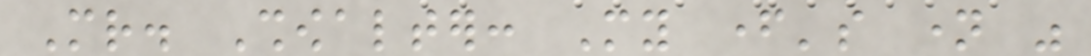Mr. Showalter: My father's name was
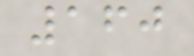160
